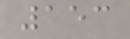153
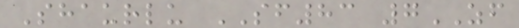Shaurlu SF83 7ZF
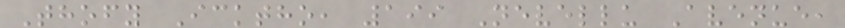Thofy Icktho, 199 Nevellu Avenue,
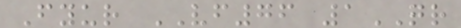Fyur VF76 1QR
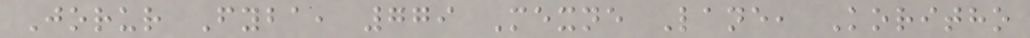Jorur Fyba, 779 Mexne Lane, Koritho
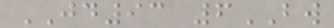JD93 6BW
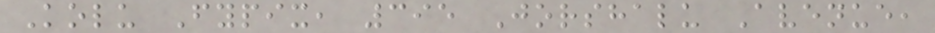Kolu Fypix, 395 Jorshalu Avenue,
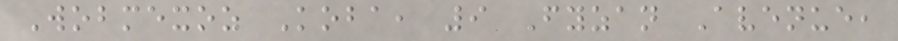Wobmexoz Koba, 9 Fyzan Avenue,
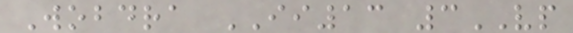Wobdra II13 3VP
